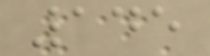145
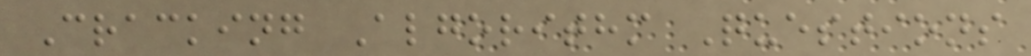Cracking Algorithm Questions
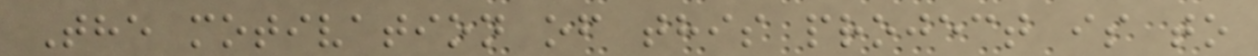The motivation of this project is to
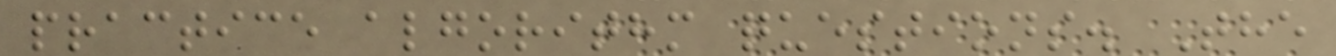practice algorithm questions. The
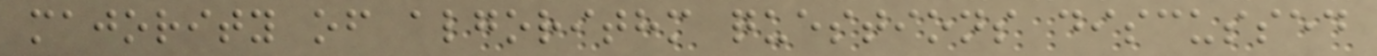majority of algorithm questions discussed
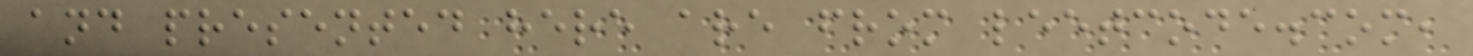and presented here are from leetcode.com,
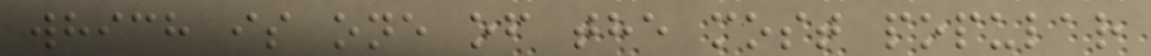which is one of the most popular
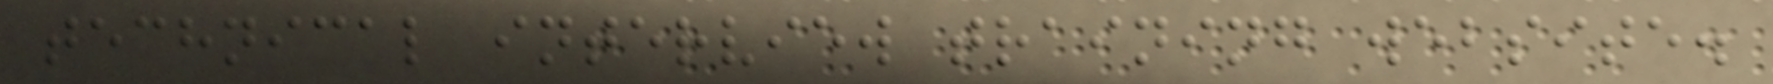technical interview training website.
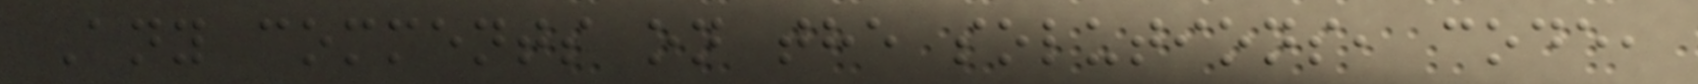Any comments on the solutions, code,
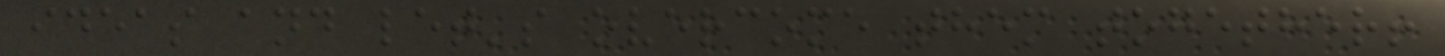ideas and let's overcome them together!
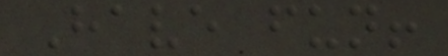Have fun!
